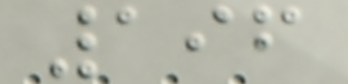196
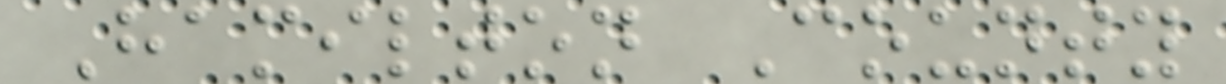Hamilton County
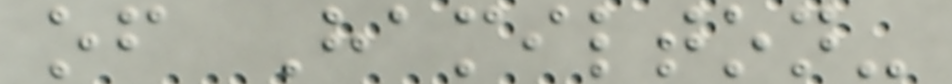of Hamilton-
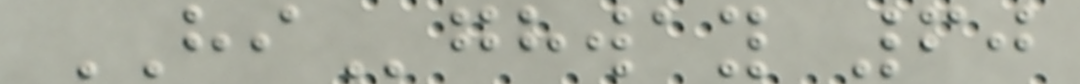HIghway 60
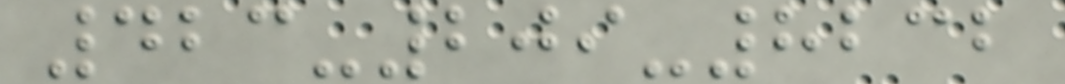423-209-8232
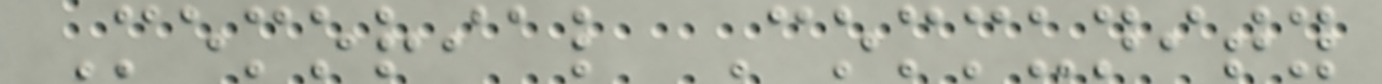Memorial Community
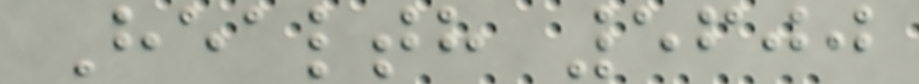Health 5600
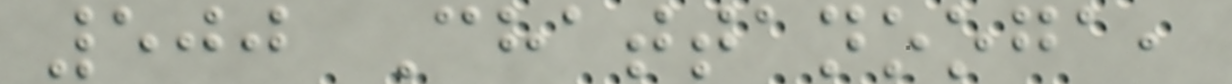500 Chattanooga,
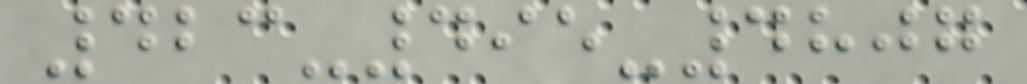423-495-4807
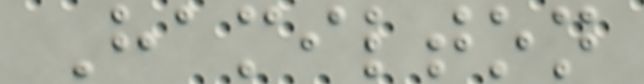Hamilton
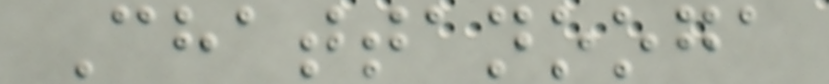Chattanooga
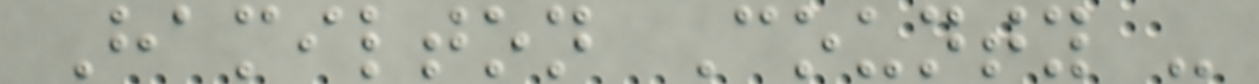Hamilton County -
